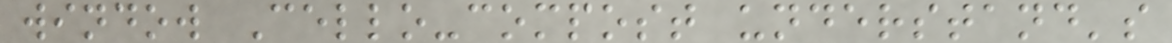window Cello-compost understand's
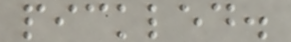pickled.
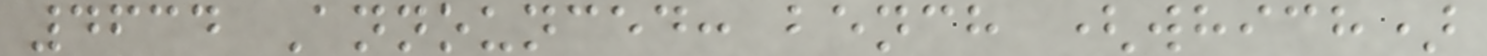4634 Announced: bench (which)
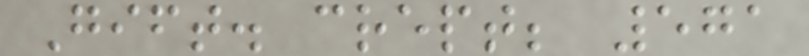Gift. crept; 571
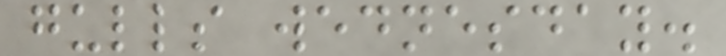gulls wednesday.
